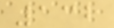132
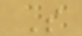S
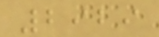2929
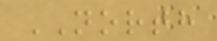NORTH
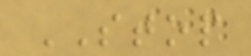STOP
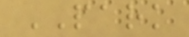PARK
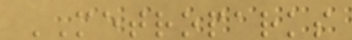METROPARKS
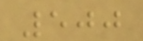500
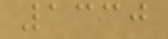1330
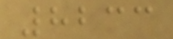8233
